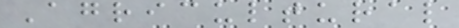Agricultural
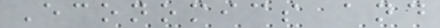Economics and
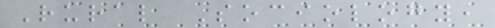Rural Sociology,
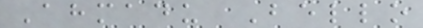Ahmadu Bello
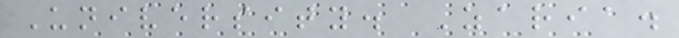University. Zaria.
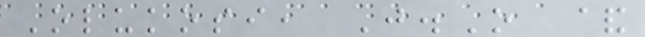Olukosi, J.O &
